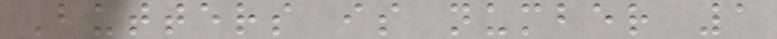Butters is number 1
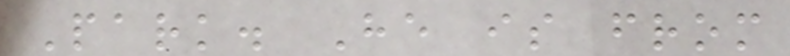Park. He is from
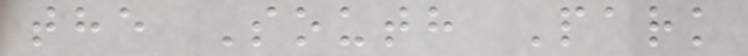the South Park
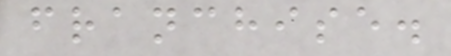franchise.
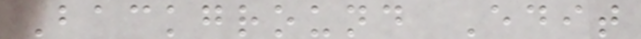Background Edit
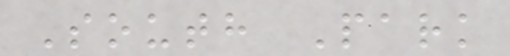South Park
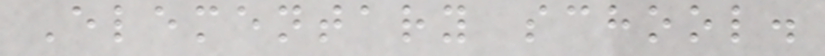Elementary school.
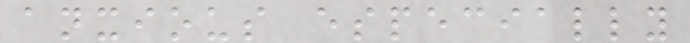anxious especially
